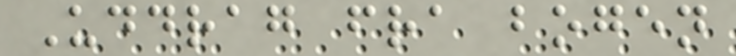Uddrag fra bogen
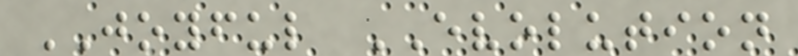JOYFUL EVOLUTION
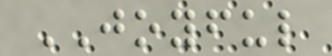JOYFUL
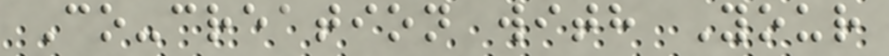Co-creation with Your
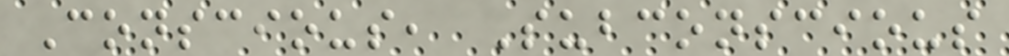Conscious, Subconscious
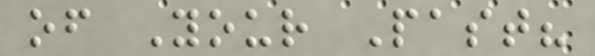of Your Past?
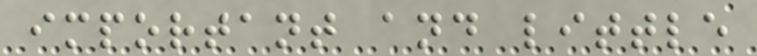important and little
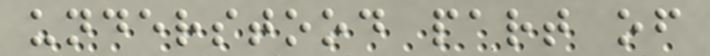understood part of
